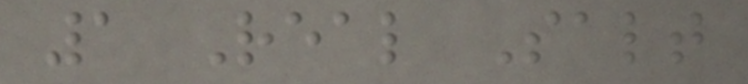1 Real Salt
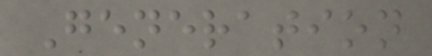Generation
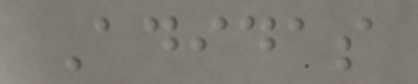Adidas
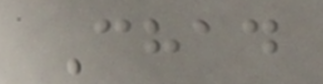Chad
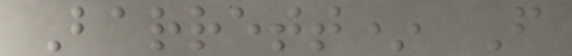Barrett* F
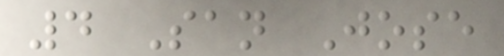4 San Jose
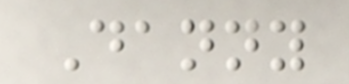Danny
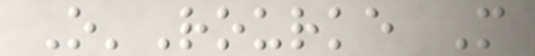O'Rourke M
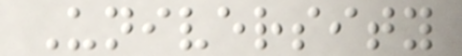University
